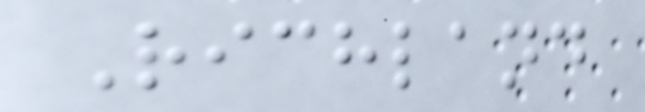Richland
